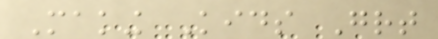Making Kids Great
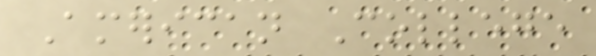American College
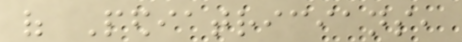of Pediatricians,
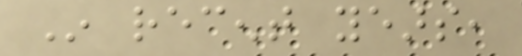In recent years,
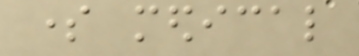some medical
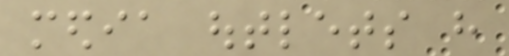media outlets have
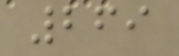269
